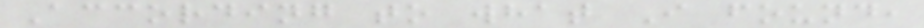According to what I found,
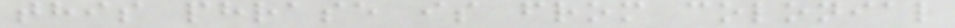this phrase is from colonial
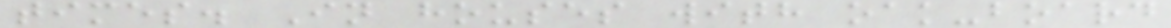times. In houses with oak-board
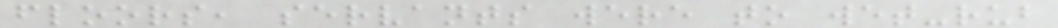floors, servants were to wet-rub
